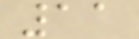11
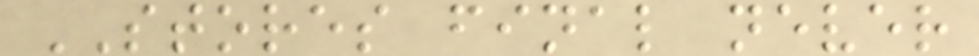STORES final never
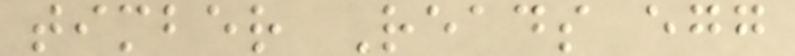timber Reads egg
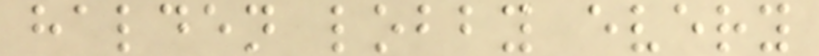halden lobby every
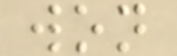won
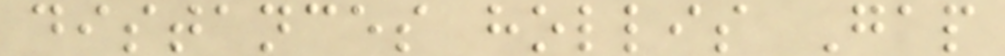distances hollis Gap
